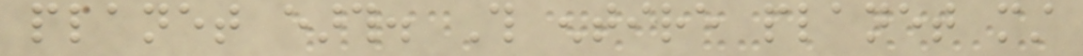planet earth. This entire planet must
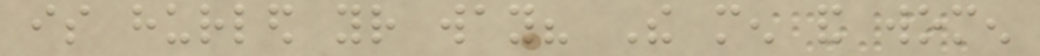is hurled your way? The men and women
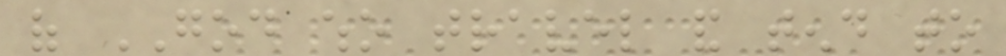of GOD who travel and tend to
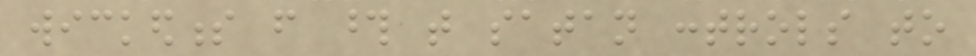wickedness from those that satan controls to
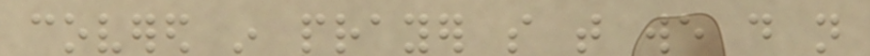covered in prayer so that we do not
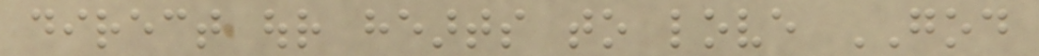direct our hearts to love GOD
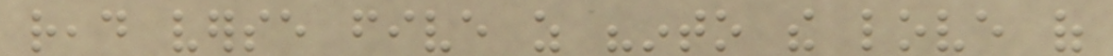read verse five as "into the love of
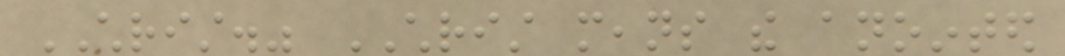CHRIST." CHRIST means the anointed
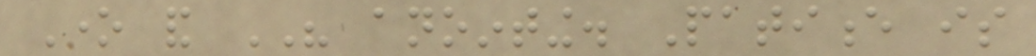One and HIS anointing. Patience is
